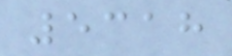5318
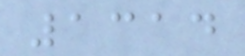1314
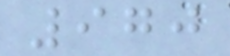970
